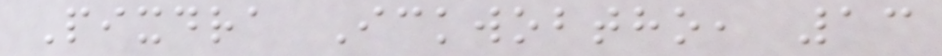Pixdra Ickwobtho, 13
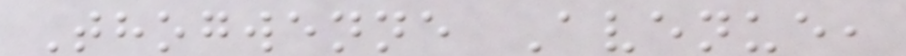Thogwenne Avenue,
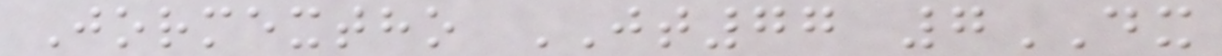Jormextho JT77 7DX
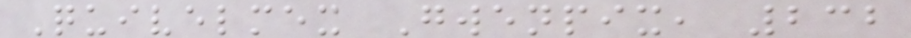Quivelmex Gwenpix, 232
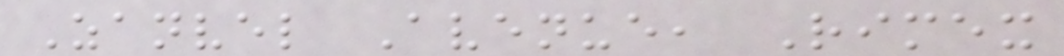Zanvel Avenue, Rimex
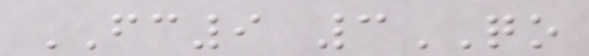FC9 3QO
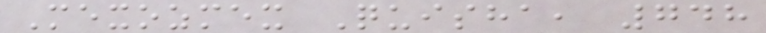Mexozmex Quisha, 748
